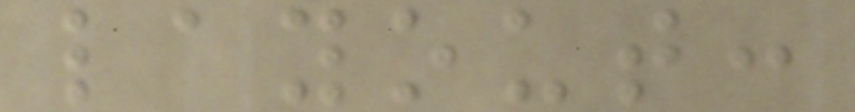layout:
